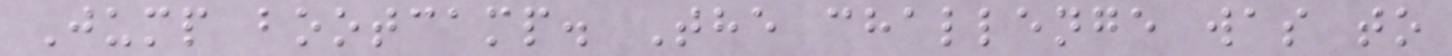Jump bootcamp. The challenge was to
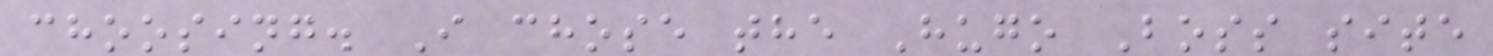choosing. I chose the Hugo Boss site
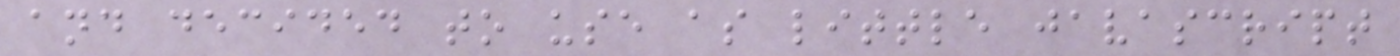and decided to use as little javascript
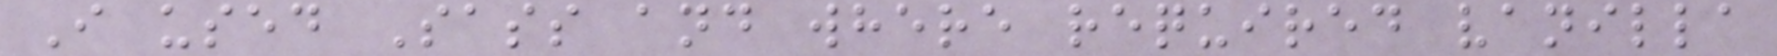I used Sass and where required vanilla
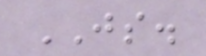JS.
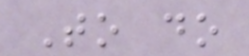To do
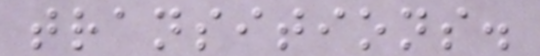transitions.
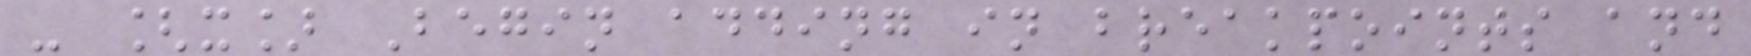- [x] Begin adding in breakpoints and
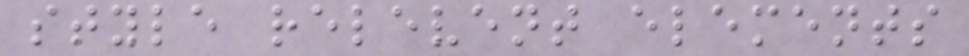style relevent elements
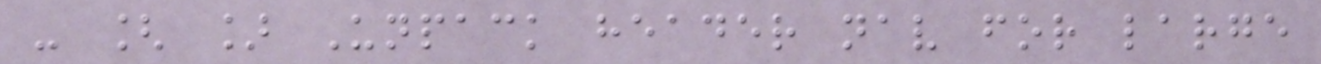- [ ] Unpack header nav for large
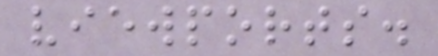viewports.
